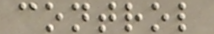control
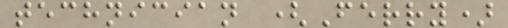technician (Ferry)
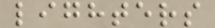lighters
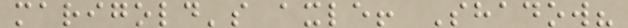marigold's axle! Shadow?
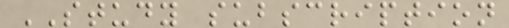STUDY subscription
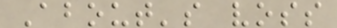About's voss
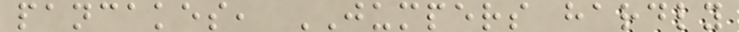pancakes, JUMPERS hardly
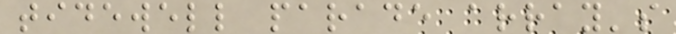tidewell parade array's
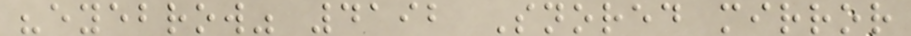"eyebrow" 4192 Snored mirror
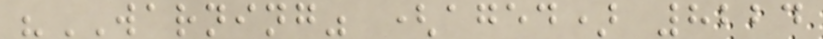"WARNING" (aged) 8224
